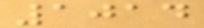1014
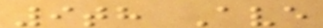9th Ave
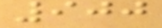900
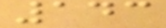143
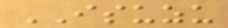ISUZU
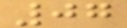07
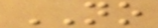NO
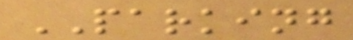PARKING
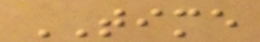TIME
